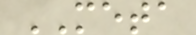META
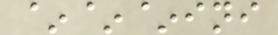~~~ini
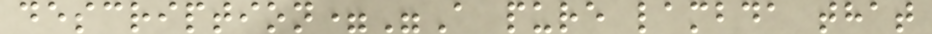description="A pure lambda that
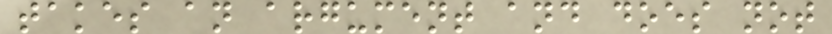takes an argument and does not
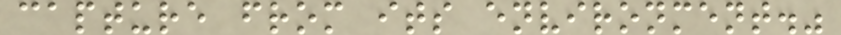capture from its environment."
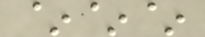~~~
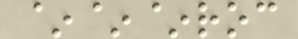~~~roc
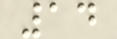14
